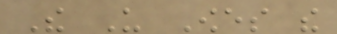The Us Owes the
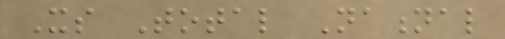Its Total National
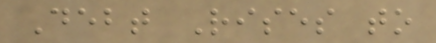Debt Rises to
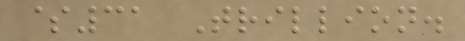$31 Trillion.
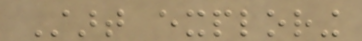Start exploring
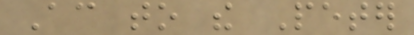According to the Peter
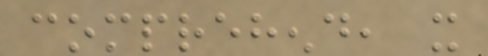comprehend, it
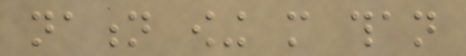nation owing more than
